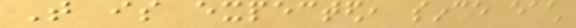That is expected, since each
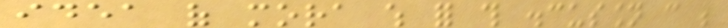idea of mora which for this discussion can be
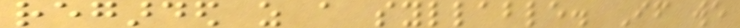regarded as a syllable. If we
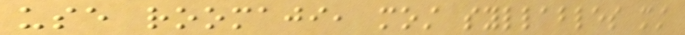use roomaji, most syllables must
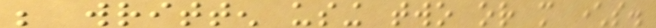be written using two or more characters.
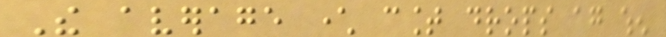The average character count drops again when
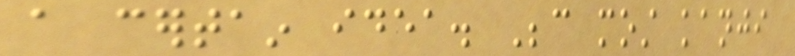a certain idea. Because most kanji
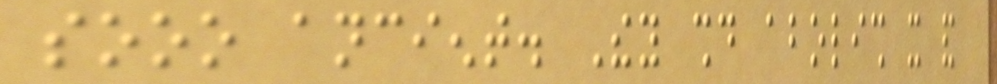sooo ancient. They should abolish it and
